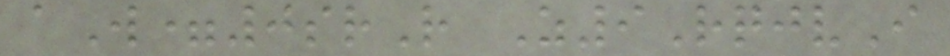aW=0srR Z9RqjvI
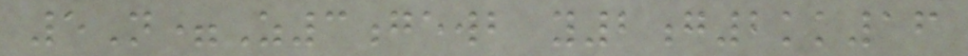5N=Z3gewb y2g2kk16
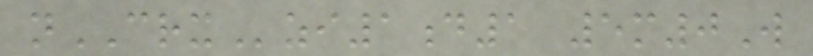nCRXzi1d1 5m0W
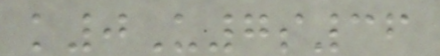k0U7s36
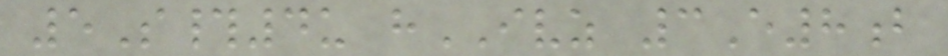5S#4u hIVZ 3E8b
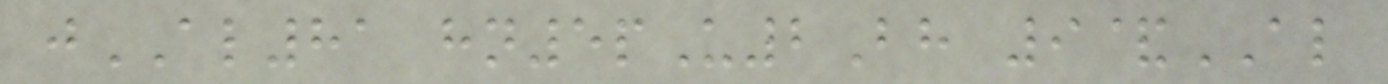jAL81 hn5pU2Bh 9&AL
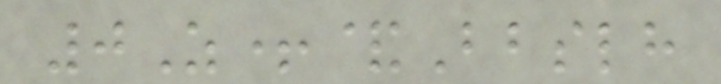0Z+&Bbslh
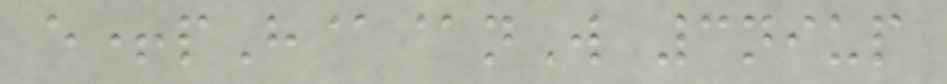e+pH@@nW 3niup
